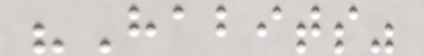"Habits"
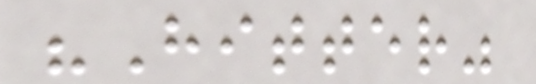"Hitter"
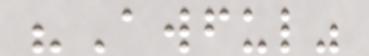"Awful"
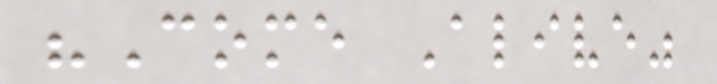"Come Alive"
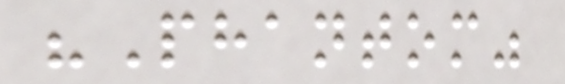"Phantom"
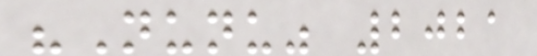"Nunu" 2021
